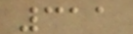311
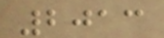2013
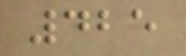425
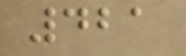421
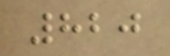820
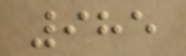985
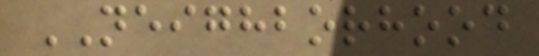NEIGHBORHOOD
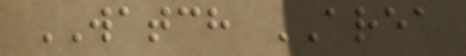WATCH AREA
